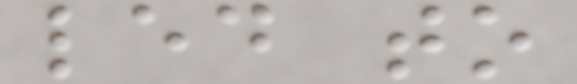led to
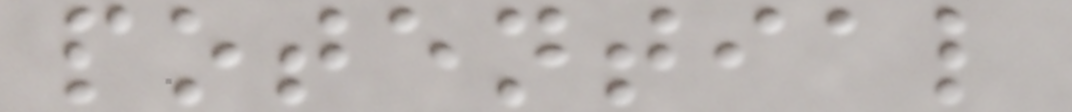potential
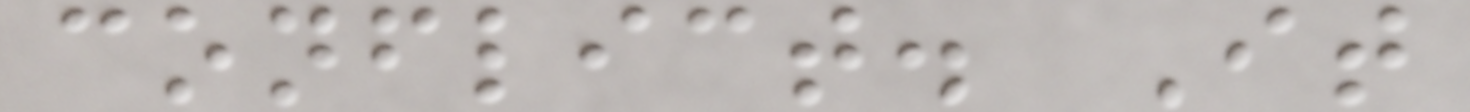conflict. It
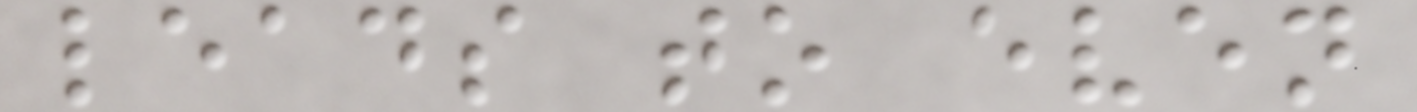leads to even
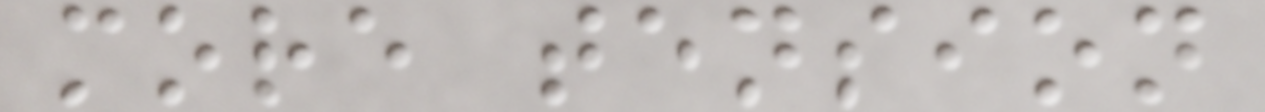more tension
